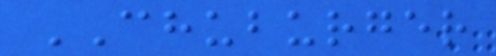CHUBURGER
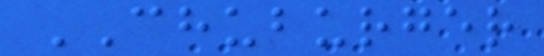CHUBURGER
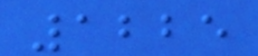1225
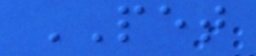PET
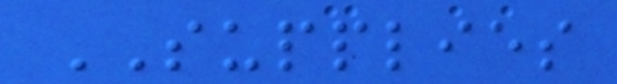SUPPLIES
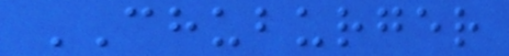CHUBURGER
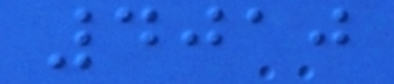4010
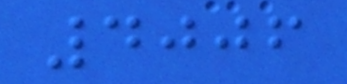4006
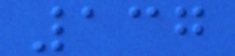137
